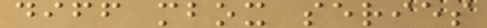diff mbox series
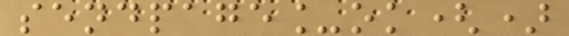sendpage_ok()
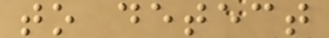to detect
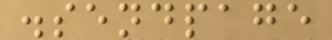.sendpage
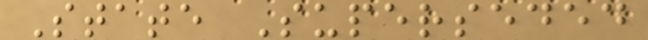State Superseded
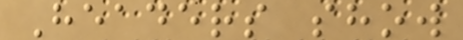Headers show
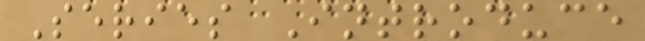Series Introduce
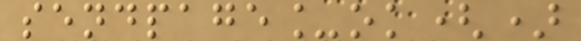sendpage_ok()
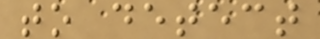to detect
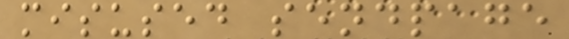misused sendpage
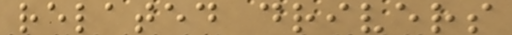related drivers
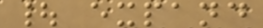| expand
